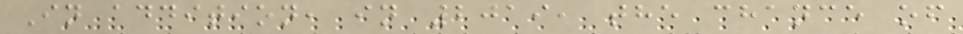In addition, in 2019, the chance of
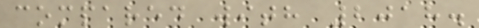compared with 2018.
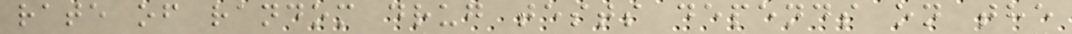rate of random drug tests depends on the
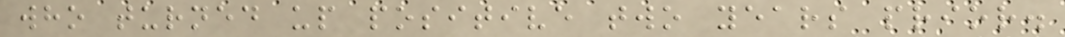who turned up positive two years prior.
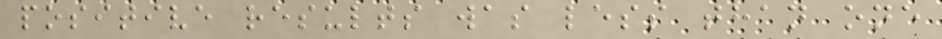positive results was less than one
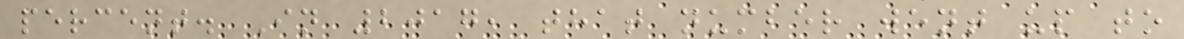percent. In 2017, that number went up to
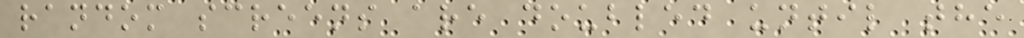random screens are doubled until the
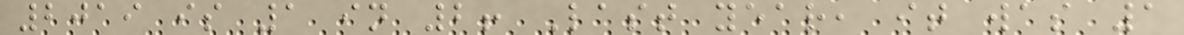2019 is 1 in 2! Last year, it was 1
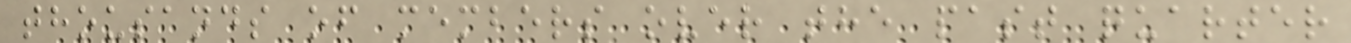thousands of members over the past quarter
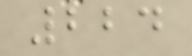224
